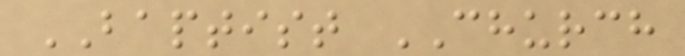BAPTIST CHURCH
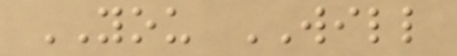YOU WILL
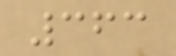363
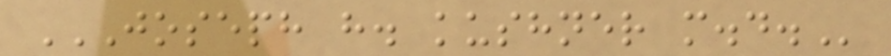JOSEPH H. KUSHNER M.D.
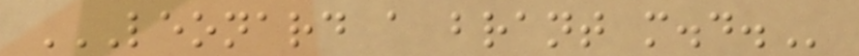LEONARD A BRANT M.D.
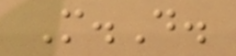M.D.
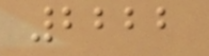2222
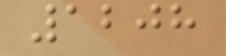1208
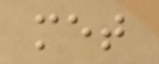met
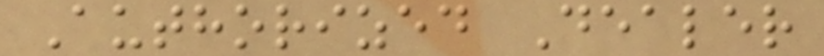Authorized Dealer
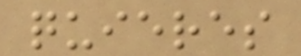quieres
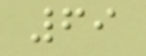69
